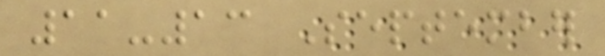11-13 September
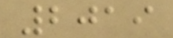2019
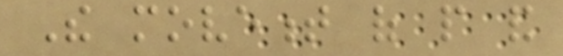The movement of people and
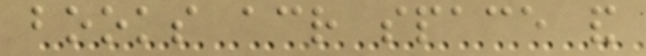books across space and
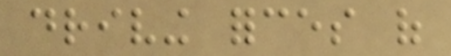driving forces of
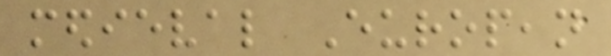medieval European
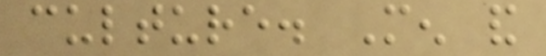culture. Men and
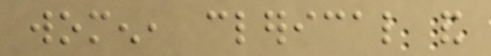women, clerical and
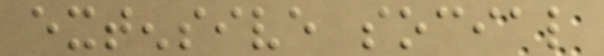extensive social
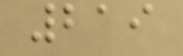219
